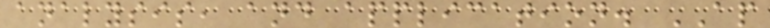analysis, and application. AP
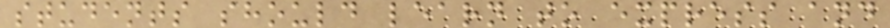students should learn to express and
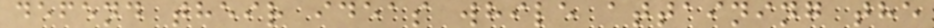defend their ideas while attaining the
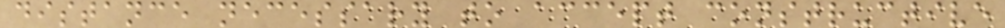distance necessary to accept constructive
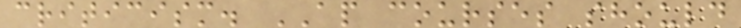criticism. AP courses should
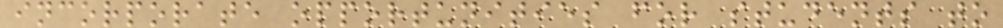incorporate opportunities for students to
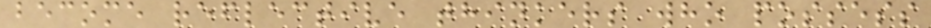become reflective thinkers who possess
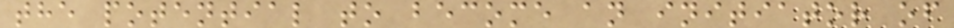the potential to become an initiator of
